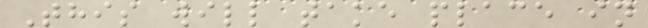This will take place in
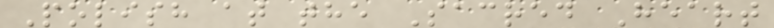Polish at the Sacred Heart
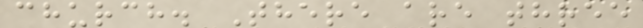church. There are three
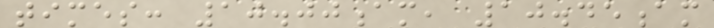times: 10.00am, 10.45am
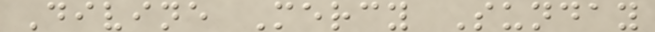Divine Mercy Sunday
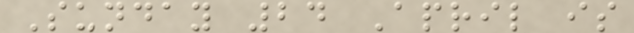Sunday 24 April is
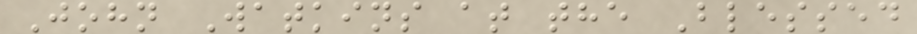John Watkins at the Blessed
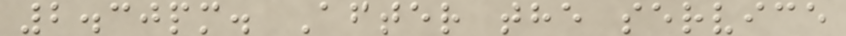2.30pm. After the service
